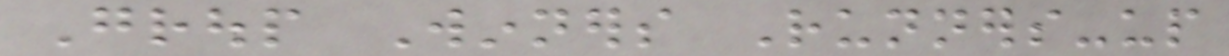Group Winners Runners-up
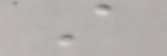A
